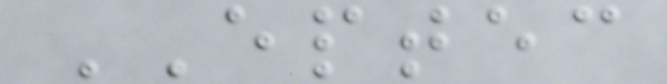EPTEC
